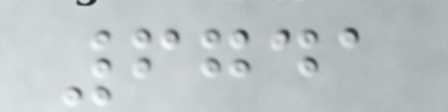6741
